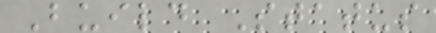Build Status
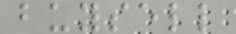buysell
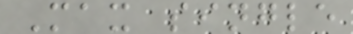Max single
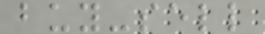buy-sell
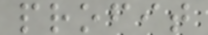profit
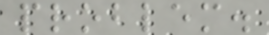problem.
